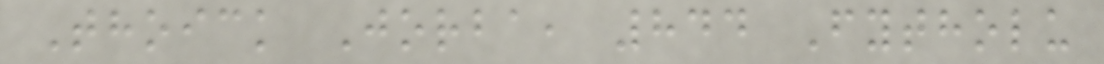Thoick Jorba, 844 Fytholu
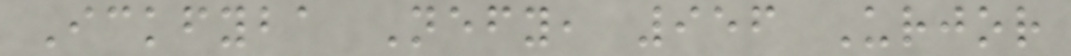Ickfyba Nefy, 956 Urjor
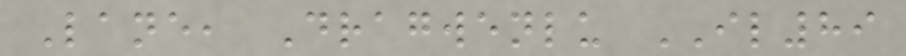Lane, Dragwenlu IL89
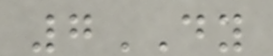7DY
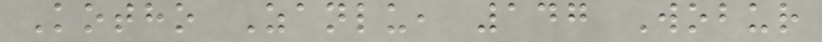Kotho Zanlu, 147 Wobur
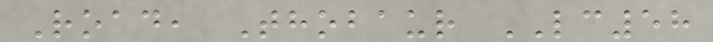Road, Thobaur LC58
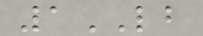1LB
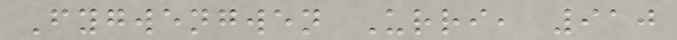Fygwengwen Urri, 910
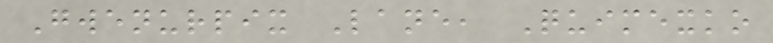Gwenurpix Lane, Quimexko
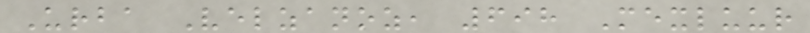Urba Velzanoz, 698 Mexluur
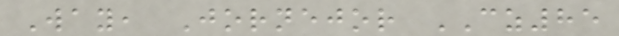Way, Jornejor CZ85
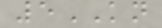5KN
